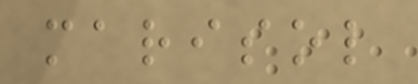marisol
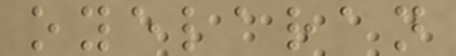oyelaran
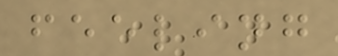feeling
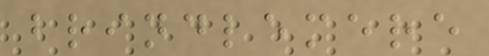brindlemere
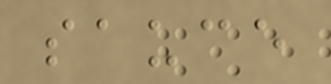sauce
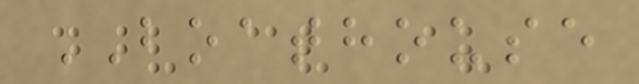BOATHOUSE
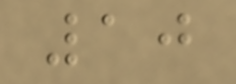10
